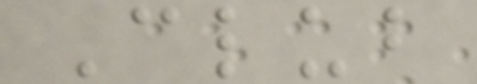Club
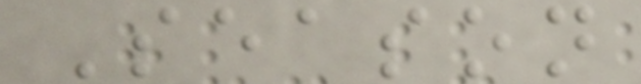Season
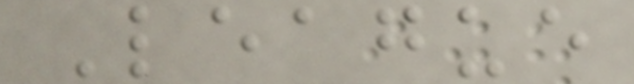League
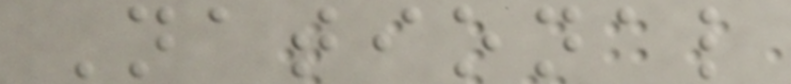National
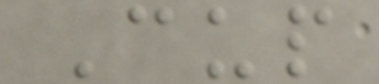Cup
